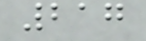217
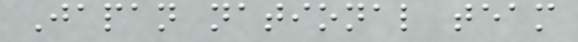Japan national team
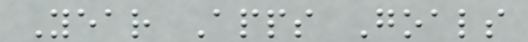Year Apps Goals
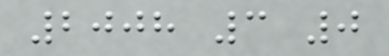2008 3 0
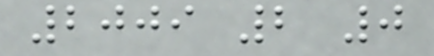2009 2 0
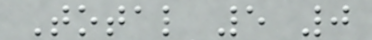Total 5 0
